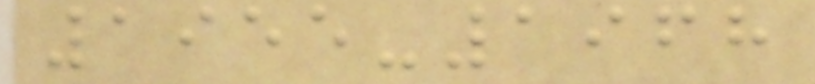1955-1968
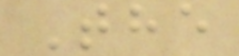The
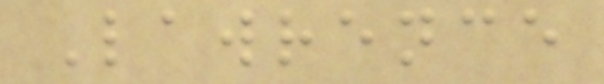Lawrence
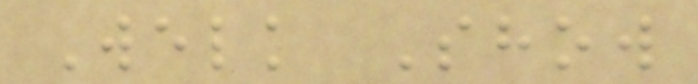Welk Show
